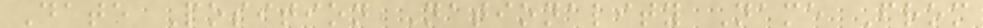Date Position Nationality Name From
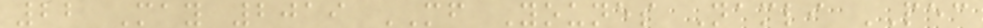22 May 2019 MF Younes Namli PEC
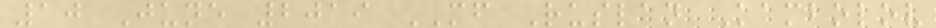10 June 2019 MF Ruslan Kambolov
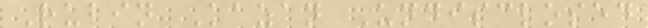Rubin Kazan Undisclosed
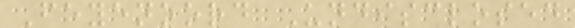Feyenoord Undisclosed
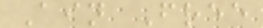Ain Free
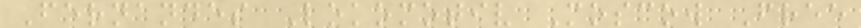Fernandes Lokomotiv Moscow Free
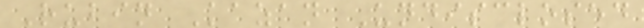Rubin Kazan Undisclosed
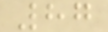87
